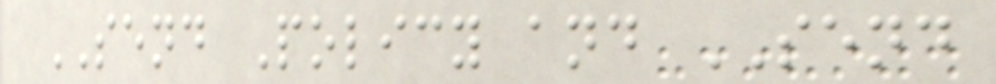SEND Policy and SEND
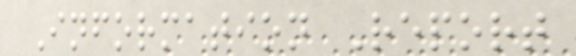Information Report
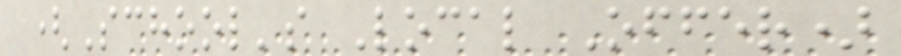(School's Local Offer)
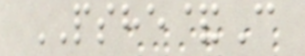PSHE&C
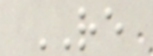RE
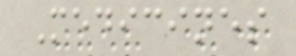Medicines
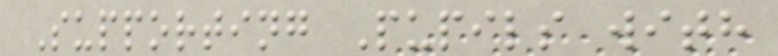Supporting Pupils with
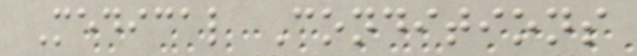Medical Conditions
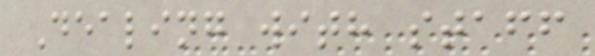Dealing with staff
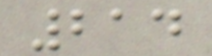214
